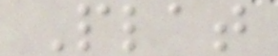Plat
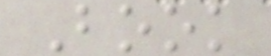Book
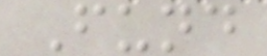Fund
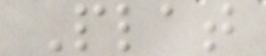Plat
